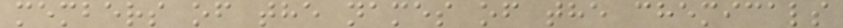members of the names of the chemicals
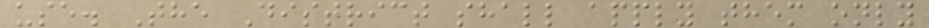use. The District shall apply them only
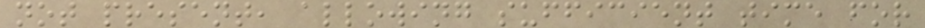not present, allowing sufficient time for
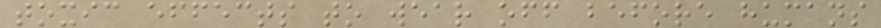toxic effects to wear off before humans
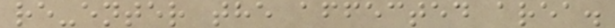re-enter the affected area.
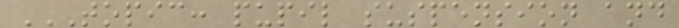TOPIC: PUPIL SUSPENSION AND
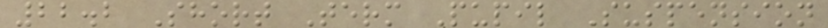22.2 Short Term Pupil Suspension
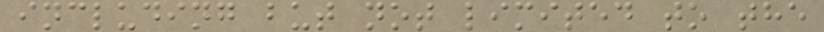including but not limited to the
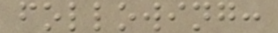following:
